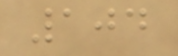104
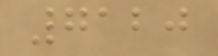7120
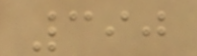390
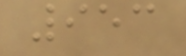953
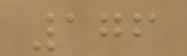176
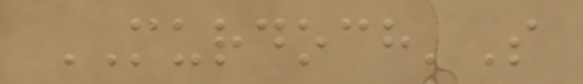MURDOCH'S
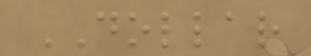DOLLAR
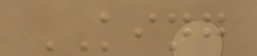KING
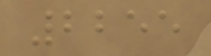2255
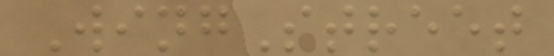WingStreet
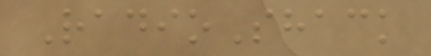RadioShack
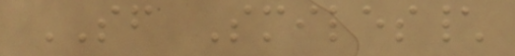SF Smiles\
